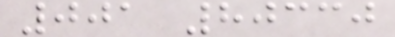001 80330
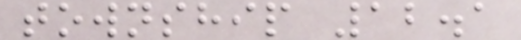township 12.1
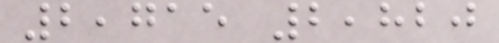2,715 2,820
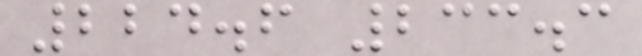224.6 233.3
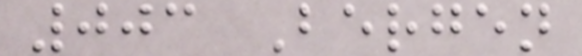003 Bergen
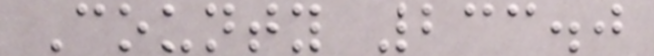County 233.0
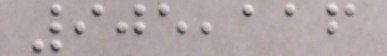905,116
